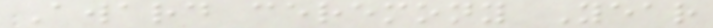Award ceremony Year
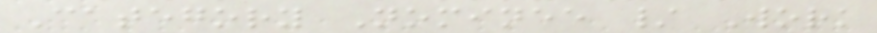Category Nominee / Work
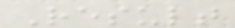Result
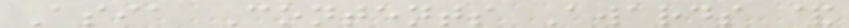Asia Contents Awards &
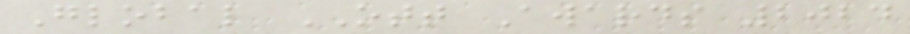Global OTT Awards 2024
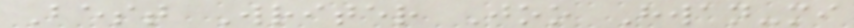Best Writer Joo Hwan-mi
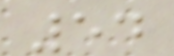54
